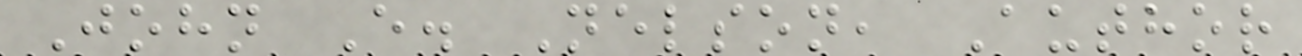John E. Nelson, Author
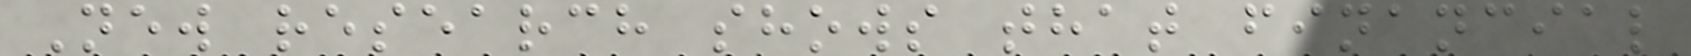New research shows that financial
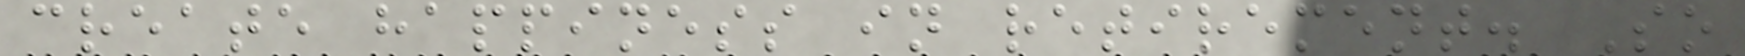create happiness in retirement. So
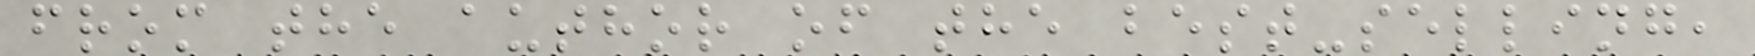from the author of the best-selling,
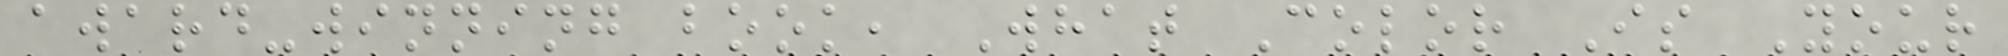award-winning book, What Color Is Your
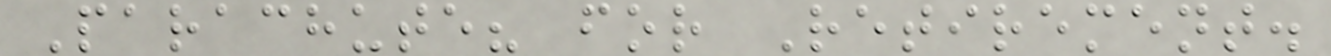Parachute? for Retirement.
